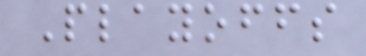Playoffs
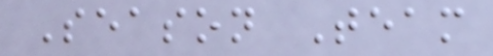Season Team
